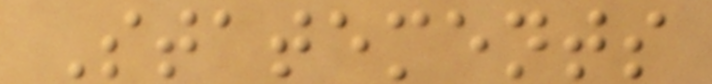Statements
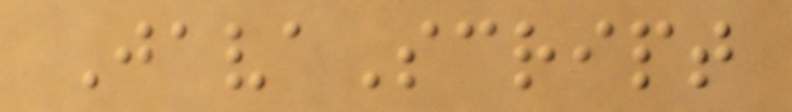JavaScript
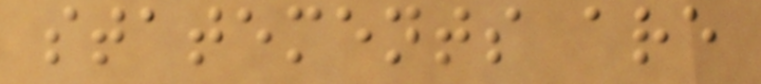statements are
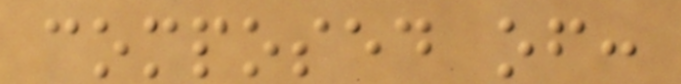composed of:
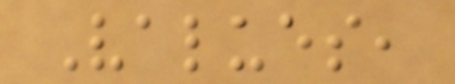Values,
